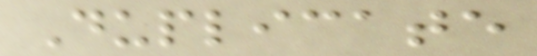Duplicate
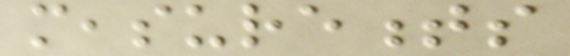measurements
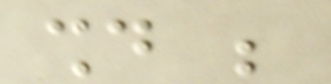should be
